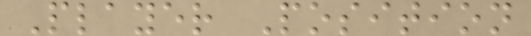Player Position
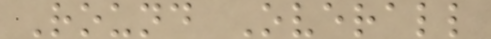Round Overall
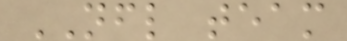NFL team
